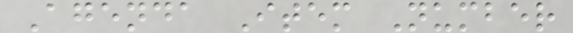Agenda Item Number
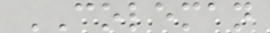COLEMAN
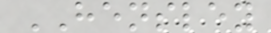HENSLEY
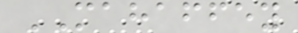MAHAFFEY
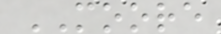MOORE
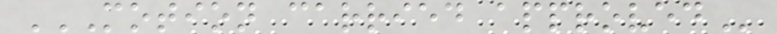MOTION CARRIED APPROVED
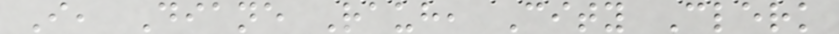I, Diane Rauh, City Clerk
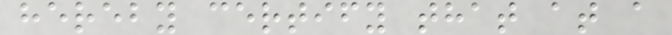hereby certify that at a
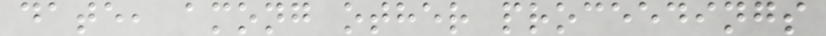date, among other proceedings
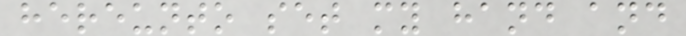hereunto set my hand and
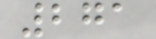271
